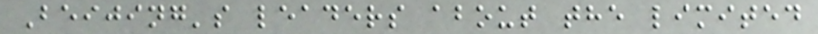Beijing's leaders about the limited
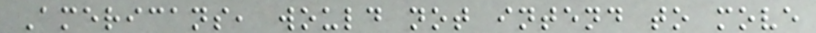Americans, would not intend to move
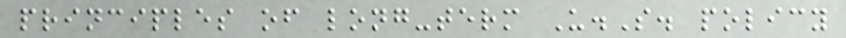principles of long-term U.S. policy
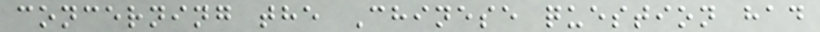concerning the Chinese question had
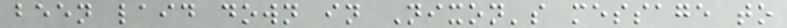been laid down in Nixon's message to
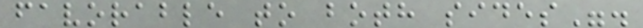favorable to both sides".
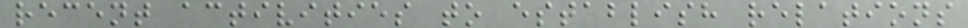recent activities to establish relations
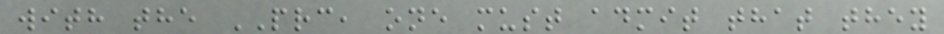with the PRC, one must admit that they
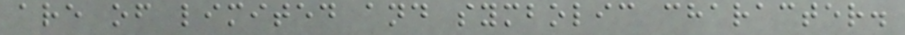are of limited and symbolic character.
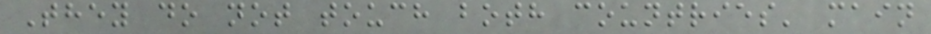They do not touch both countries' main
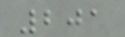201
